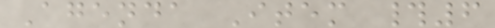Agenda Item #6
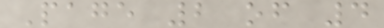Page 2 of 4
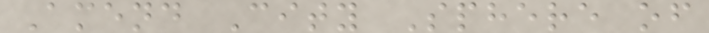Amend City Sphere of
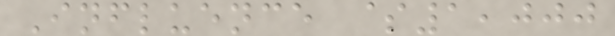Influence $1,000
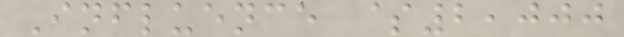Influence $2,000
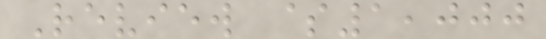Review $1,000
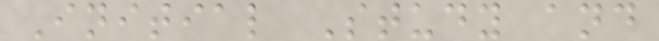Initial Study and
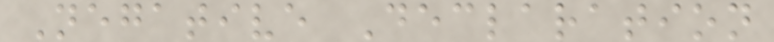Negative Declaration
